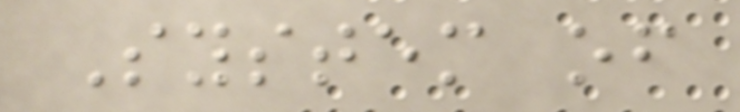System of
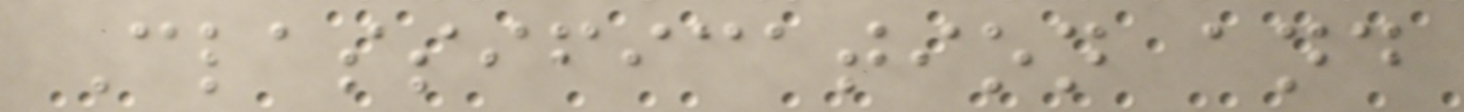Classification and
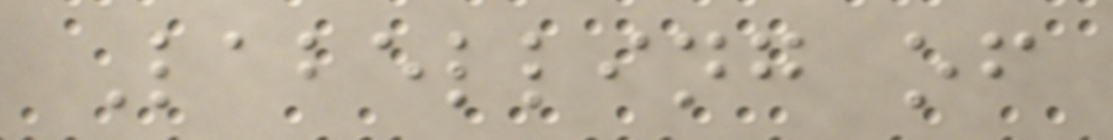Labelling of
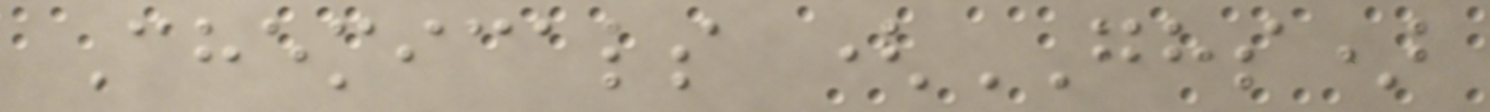Chemicals (GHS)
